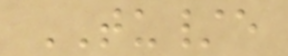TU/e
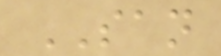SAN
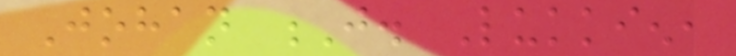Johan J. Lukkien,
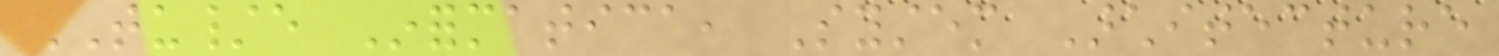TU/e Informatica, System Architecture
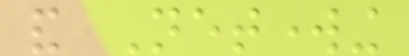and Networking
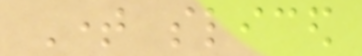Time sliced
